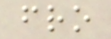fro
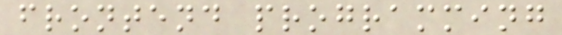frontend programming
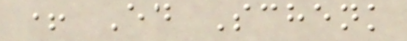+ Ed Schenk
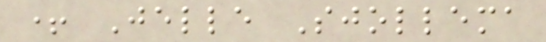+ Jelle Sjollema
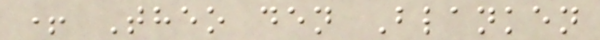+ Theo den Blanken
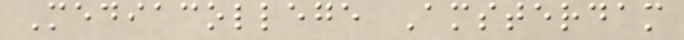Mediacollege Amsterdam
